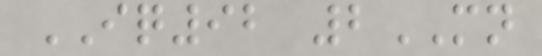IQ92 2MN
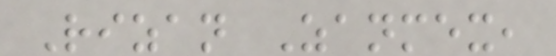Rizan Zanmex,
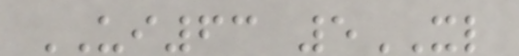UI63 5XL
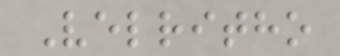Velritho
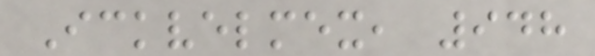Ickvelmex, 948
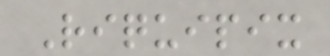Riquipix
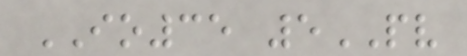IO35 5PV
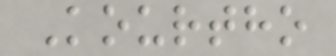Kourtho
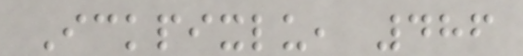Ickpixlu, 486
